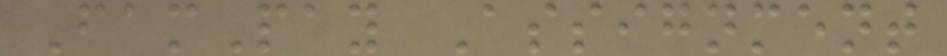FamPay Assignment
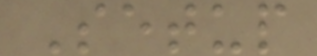Setup
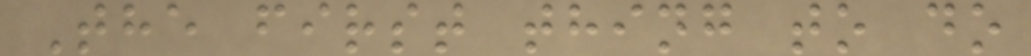The first thing to do
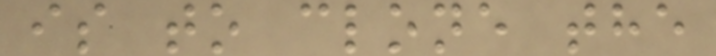is to clone the
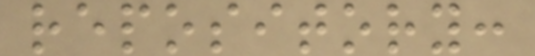repository:
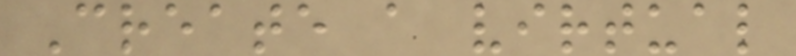Create a virtual
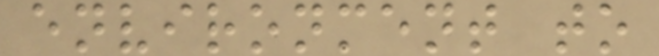environment to
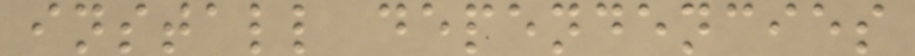install dependencies
